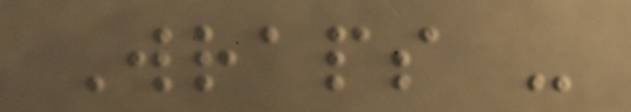Wraps -
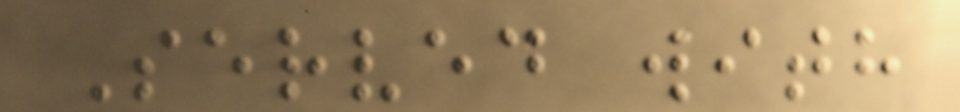Served with
